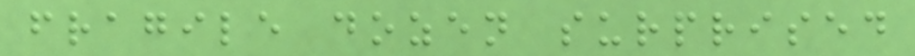fragile dozen surprised
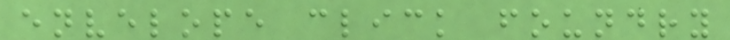envelope click foundry
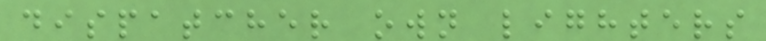dispatcher own lighters
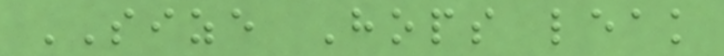SIZE Hops leak
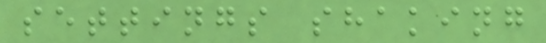settings shaking
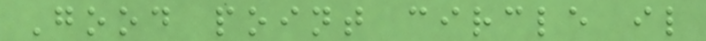Good point circle il
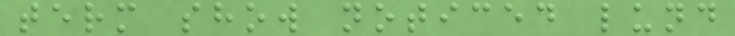term show noticed lund
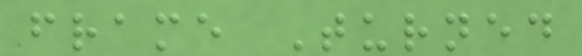frame Turned
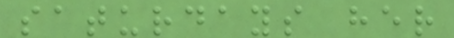saturdays her
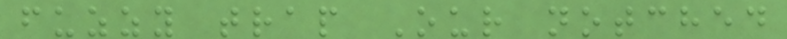fuzzy trap Our notched
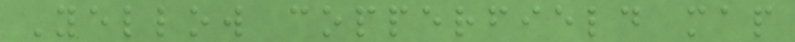Yellow copperfield map
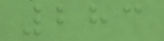283
